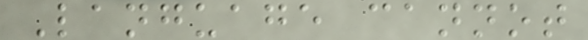Language cannot
